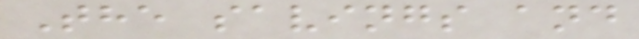The savings and
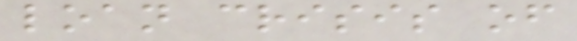loan crisis of
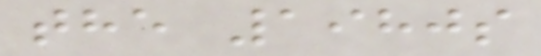the 1980s
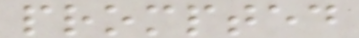prompted
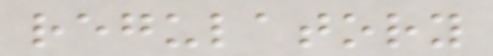regulatory
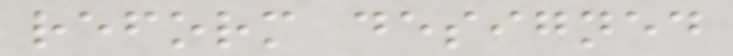reform designed
